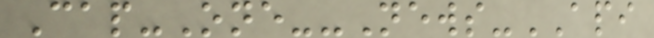Cap-One--News-API
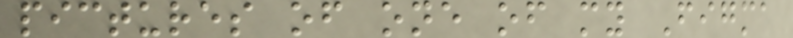pictures of one of my Figma
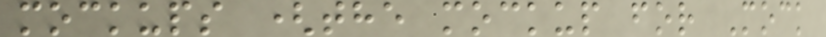mockups (the mockup for Mock
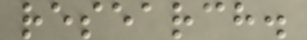research.
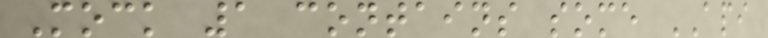Mock 1 contains some API
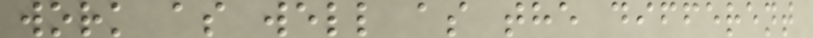work as well as the different
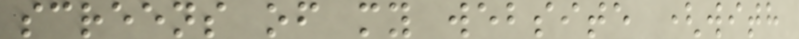screens of my website (with
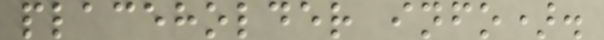placeholder info).
